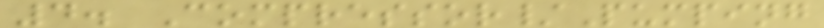4. Compressor/Pumping
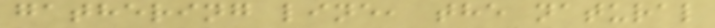gathering line, the natural
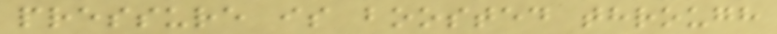pressure is boosted through
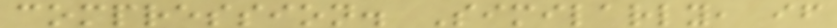compression. Similarly, if
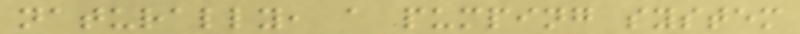naturally, a pumping system
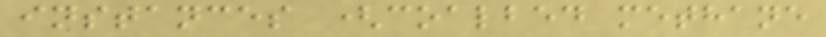instances (coalbed methane
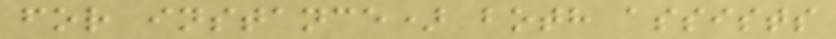for instance) both assists
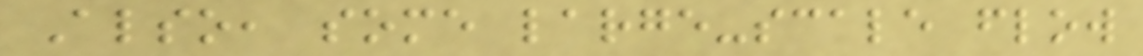Also, some large-scale flow
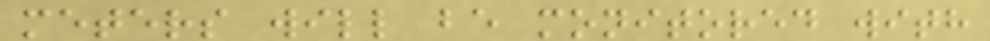meters will be monitored with
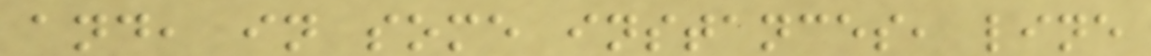and, in some instances, line
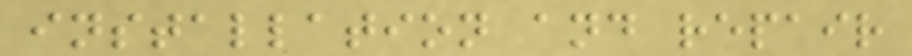installation and repair
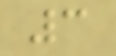3
